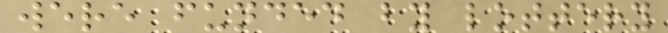were funded by lottery
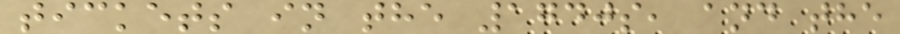tickets in the 1740s, and the
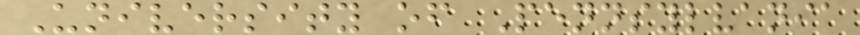University of Pennsylvania
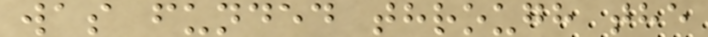was funded through the
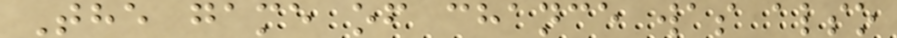The game of chance was also
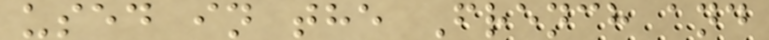used in the French and
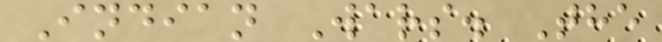Indian Wars. The
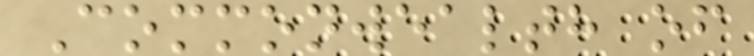Commonwealth of
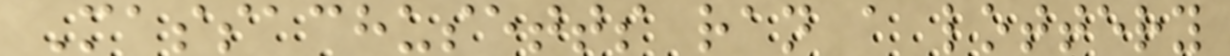Massachusetts ran a lottery
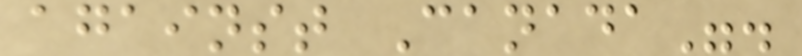against Canada".
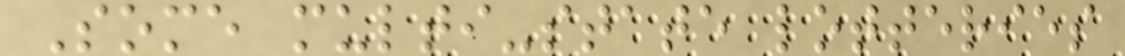Some multi-state lotteries
